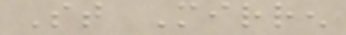St Mirren
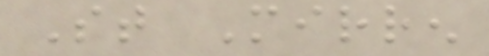St Mirren
